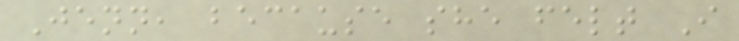Jenn, because she felt I
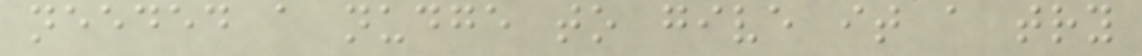needed a nudge to give it a try
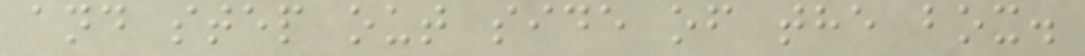and step out side of the box.
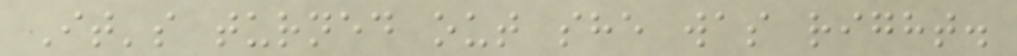It's turned out she was right.
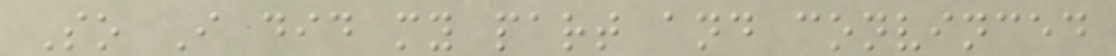So I did my part and convinced
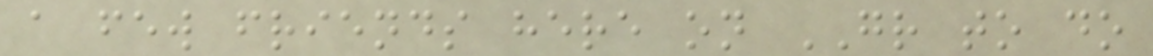a few friends here on GR to do
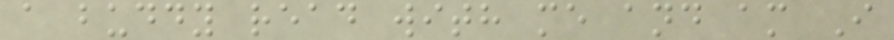a buddy read with me and am I
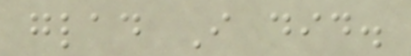glad I did.
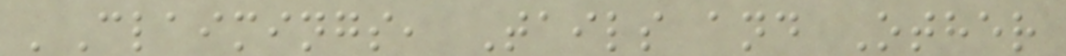'Claimings, Tails and Other
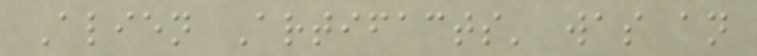Alien Artifacts' was an
